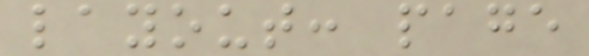layout: page
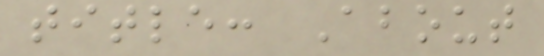title: About
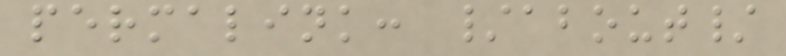permalink: /about/
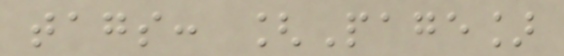tags: [Page]
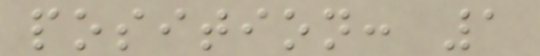position: 1
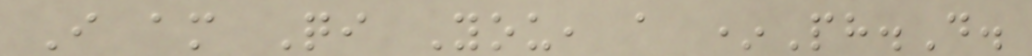I am Qi You, a *Ph.D.
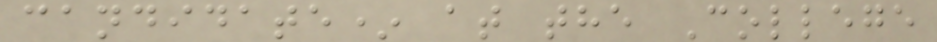candidate* at the College
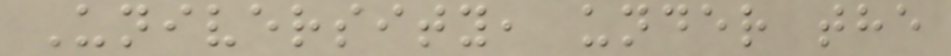University, under the
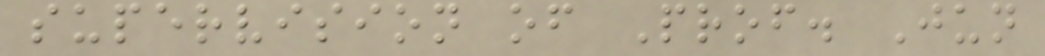supervision of Prof. Jun
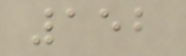152
